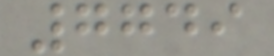7749
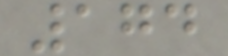174
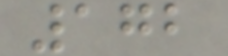172
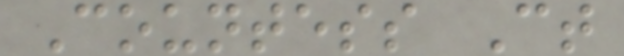Countess Ct
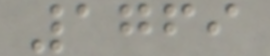1769
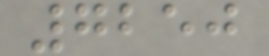7250
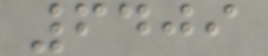6409
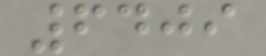6409
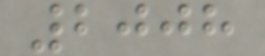2008
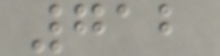712
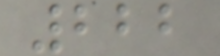222
